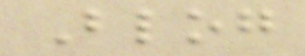Blog
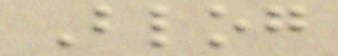Blog
